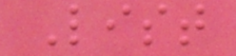List
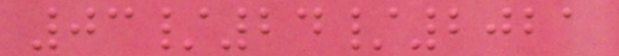03/24/2021
